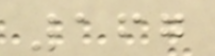167
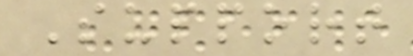Support
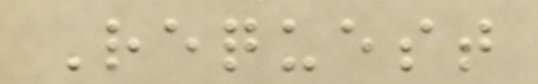Request
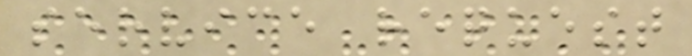service request
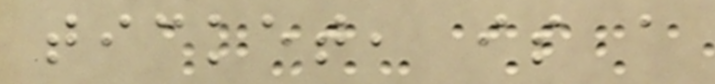ticket, is a
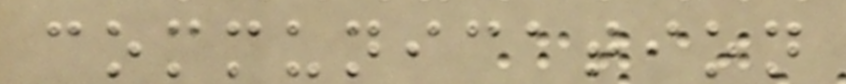communication
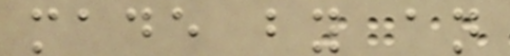made by an
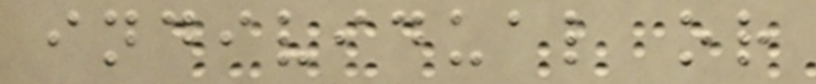individual or
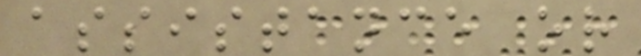assistance or
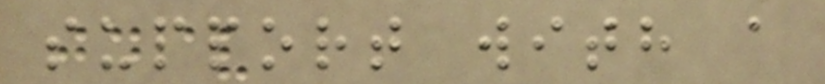support with a
